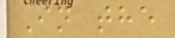In the
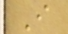I
